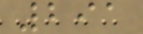291
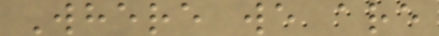Where we are
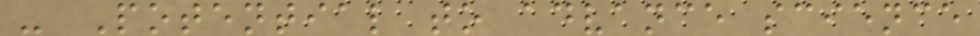- Potential to advance science
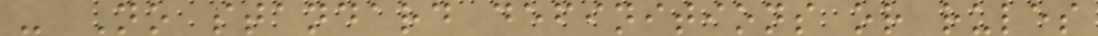- No standard definitions or rules
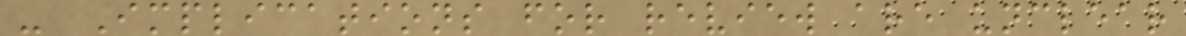- Implications for review are unclear
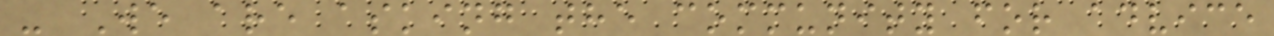- We are asking the community for advice
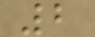2
